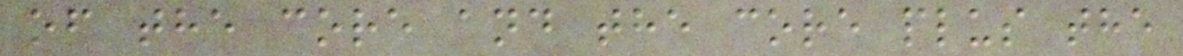of the core and the core plus the
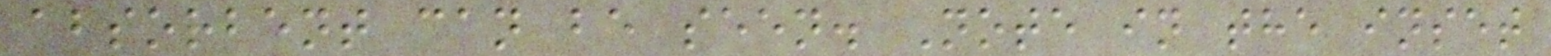absorbent can be seen. Note in the inset
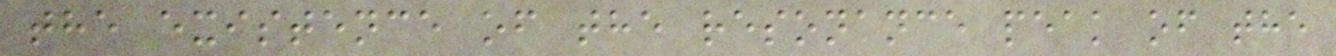the existence of the resonance peak of the
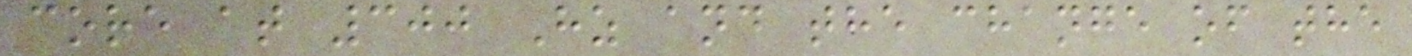core at 300 Hz and the change of the
